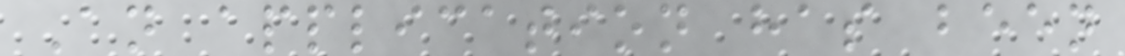An application has been
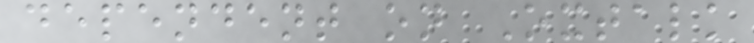dependent on Oxtalk
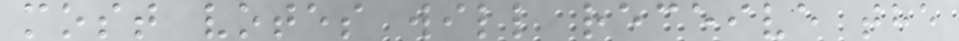most votes will receive the
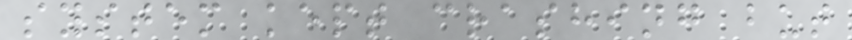system kept crashing but
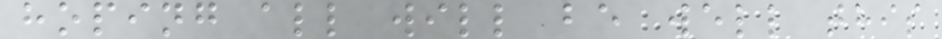hoping all will be well this
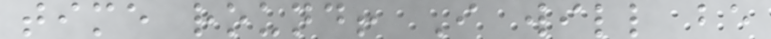time round! I will be
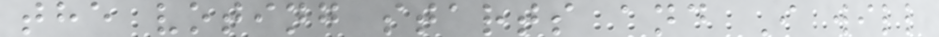the voting starts and I will
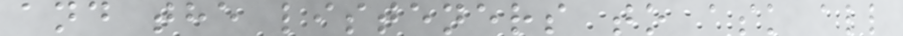and the listeners to ask all
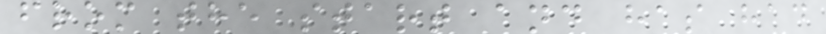from the start and has had
